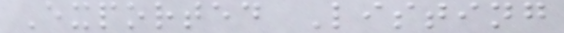Exported Listing
